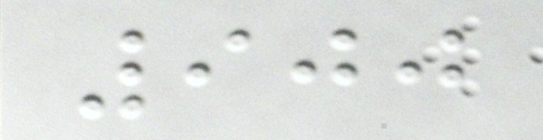900
